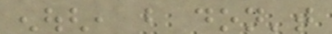enough, but don't
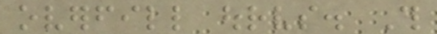overfill ourselves. This
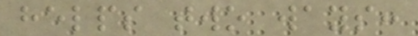helps two ways:
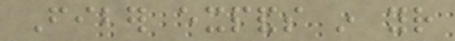Fiber expands in your
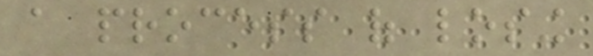a process of losing
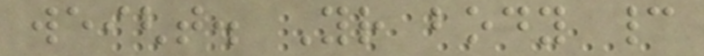weight. Your body cannot
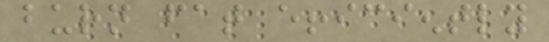burn fat efficiently
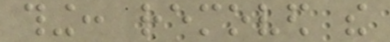thing: removed the
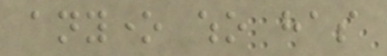anyone who has
